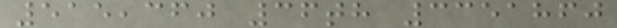515,360 36th 3351860
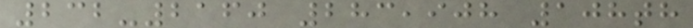232-2160 283,908 108th
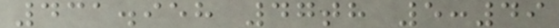431.958 47th 5:49
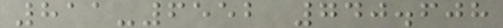811-6552 740.608
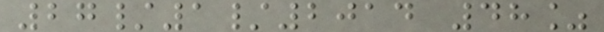27/1/2014 48%
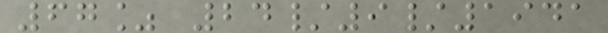67% 24/9/1941
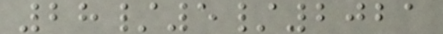28/5/2021
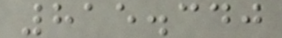815.340
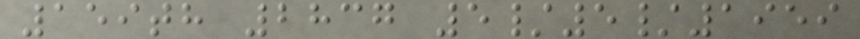159th 2837 5/5/1959
